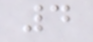4
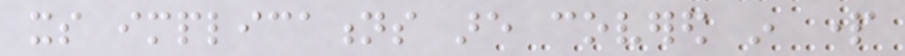its implications are covered in part
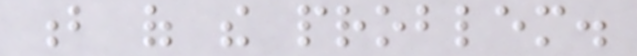b of the problem.
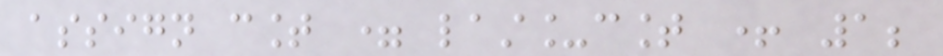assign count = last_count + 1;
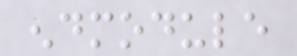endmodule
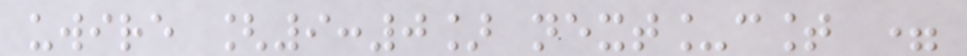uwire [9:0] next_count =
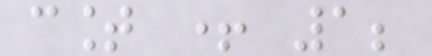count + 1;
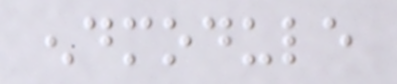endmodule
